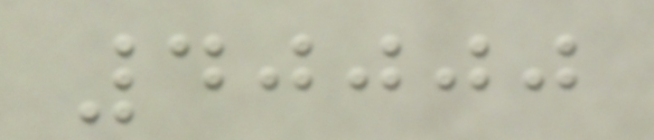40000
